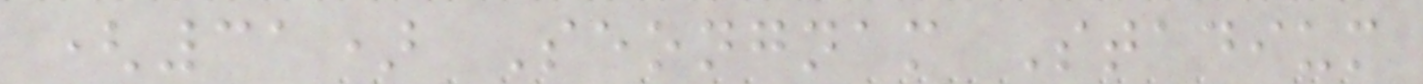(31) Seongnam Stadium
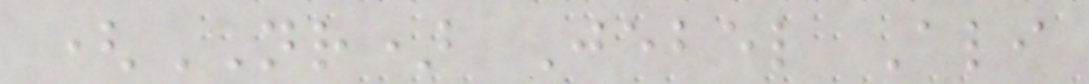(NR) Jebel Ali
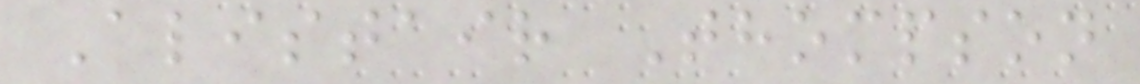Alistair Thompson
